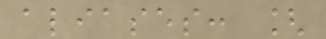aliases: [
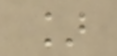]
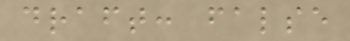draft: false
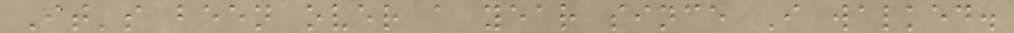It's been over a year since I walked.
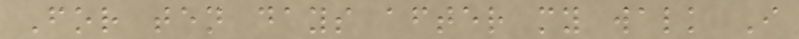For ten days after my walk I
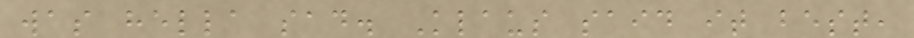was hella sad. Klaus said it best,
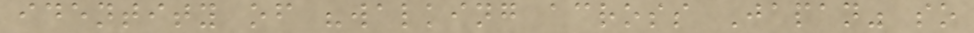identity of "walking across Japan" so
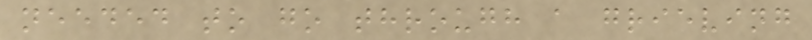needed to go through a grieving
